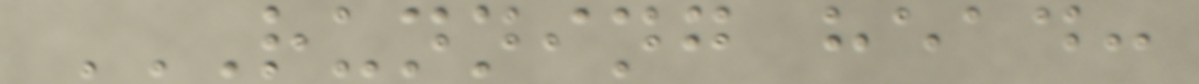RUNNING HEAD:
